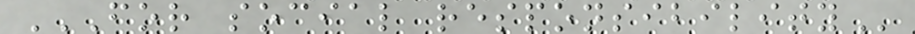FOR SOCIAL RESPONSIBILITY
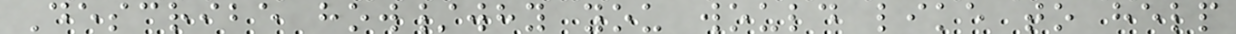Describe how/why you would like to help
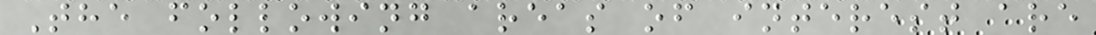The following areas of interest are
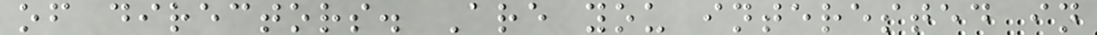of directors. Are you interested in
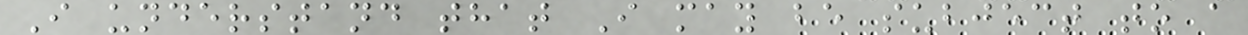I understand that I may be subject to a
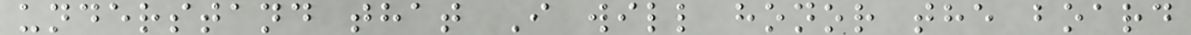understand that I will honor the board
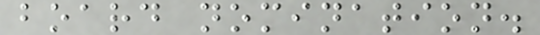board nomination.
